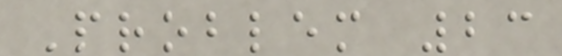Problem 23
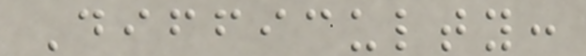Difficulty:
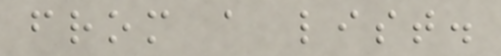from a list.
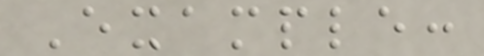Example:
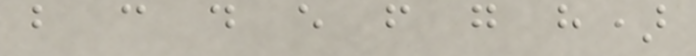b c d e f g h)
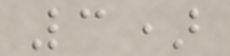3)
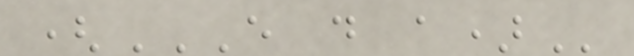(E D A)
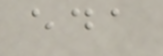eda
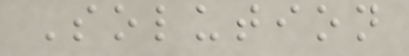Solution
